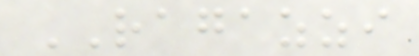RAGAZZI
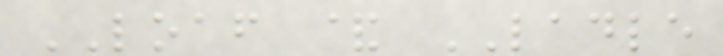LOAF & LADLE
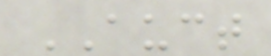AUCT
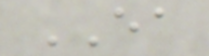EA
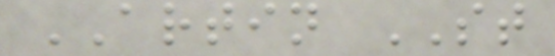ARTIN ST
